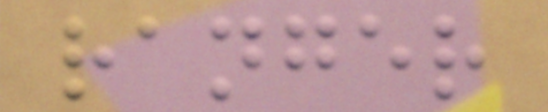ranger
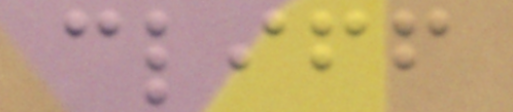cliff
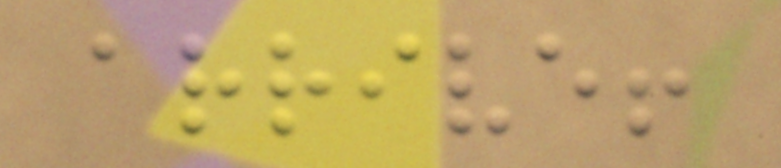arrive!
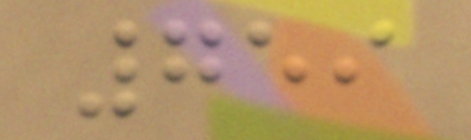759
